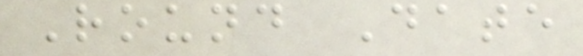Round Date
